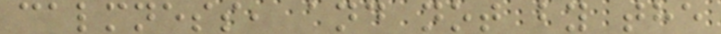calmness, and not by the
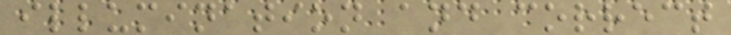illumination and correct
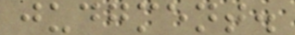judgment.
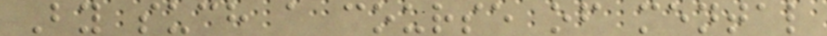By such a course of mental
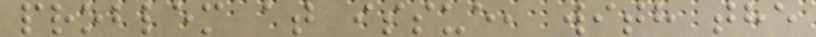problem at issue, with the
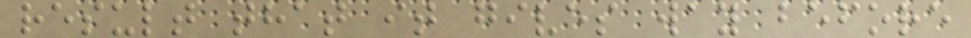result that it gives way before
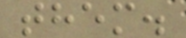them.
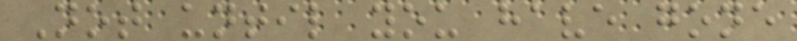Not until you have gone
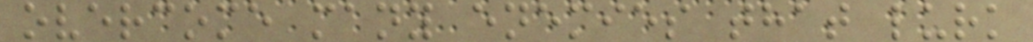overcome many enemies that lurk
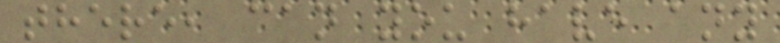there, can you have any
